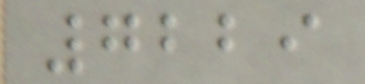7229
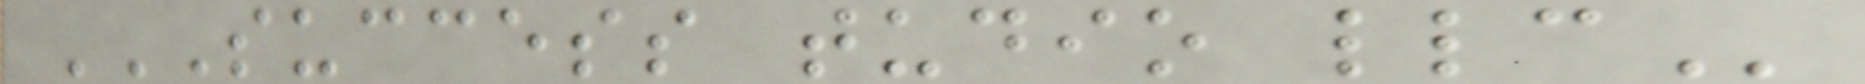SUCCESS TUDIO LLC
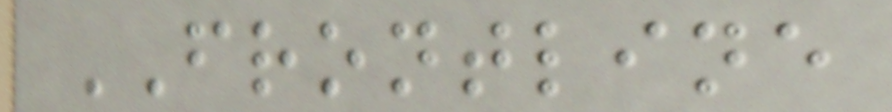FRONTLINE
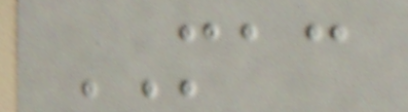MAC
